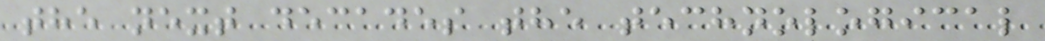the next decades the technological
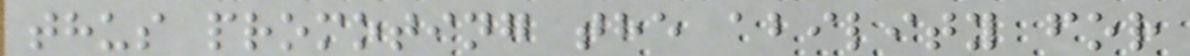thus promoting the ability for
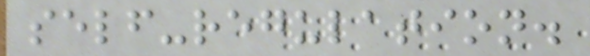self-regulation.
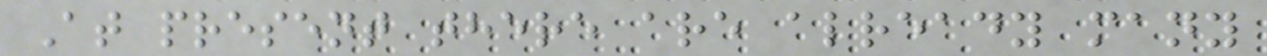At present there are already many
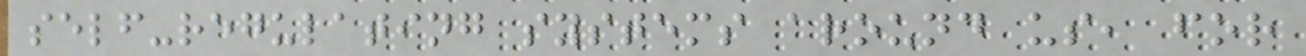self-regulating systems around us, for
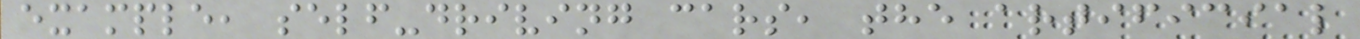example, self-driving cars, the artificial
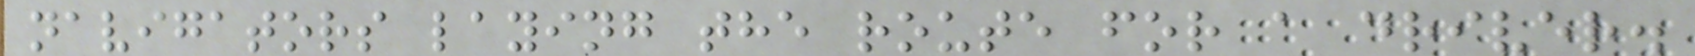navigators laying the route for a driver.
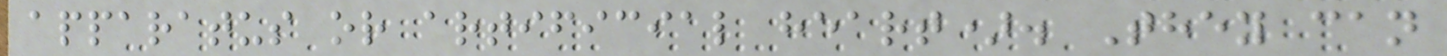apparatus or artificial heart). They can
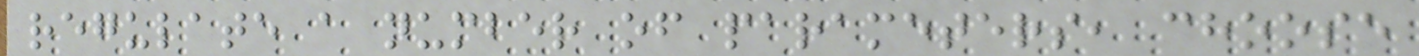regulate a number of parameters, choose
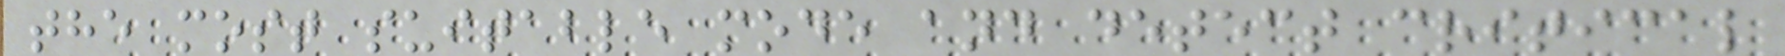the most suitable mode and detect critical
